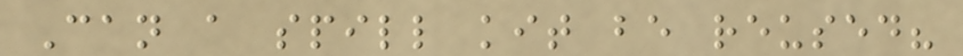Can a spill kit be reused?
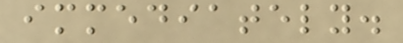immediately.
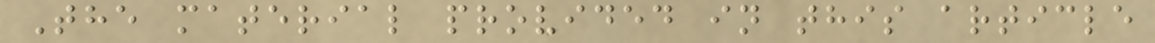The material provided in this article
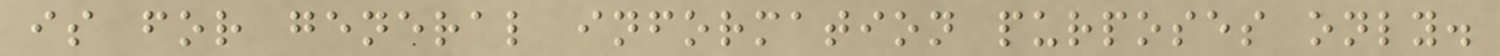is for general information purposes only.
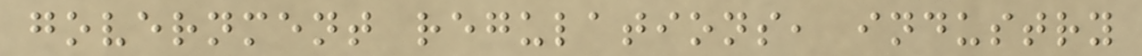government regulations, industry
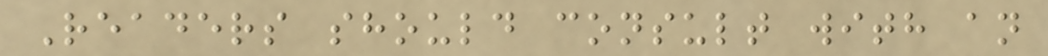Readers should consult with an
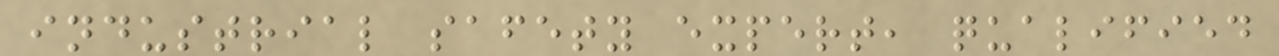industrial safety expert, qualified
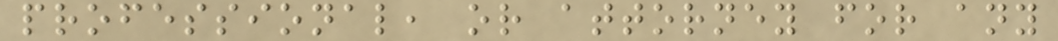professional, or attorney for any
